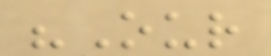"Our
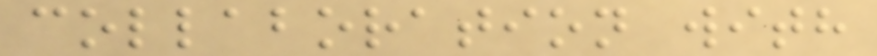collaboration with
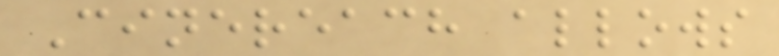Cinereach allows
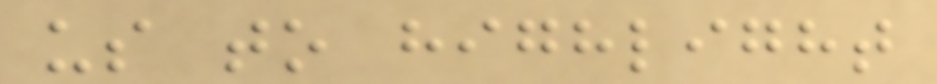us to highlight
